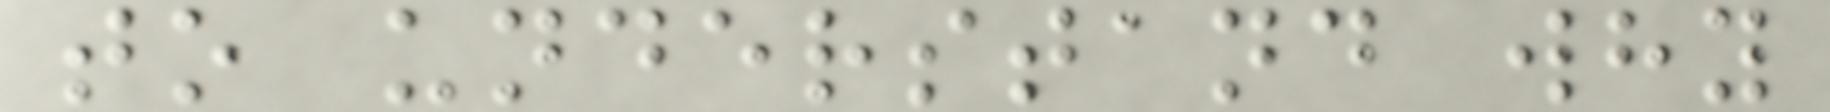to understand why
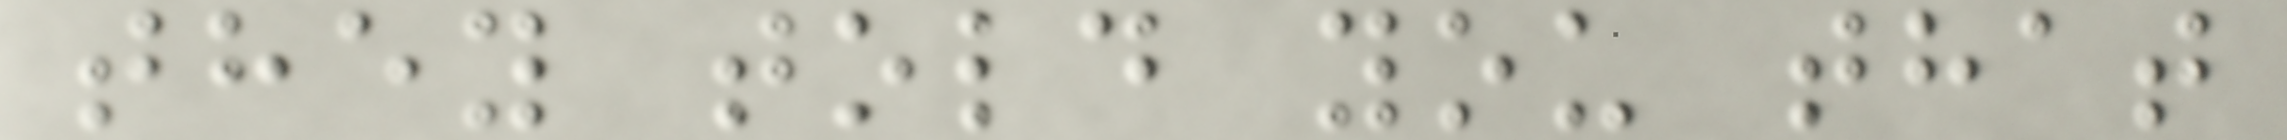they told you that
